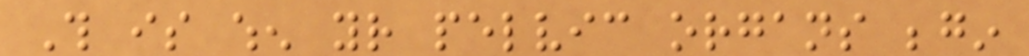This is when your pelvic organs begin
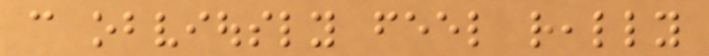can obviously feel really
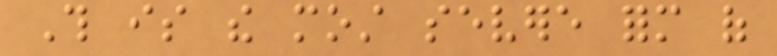This is the most severe form of
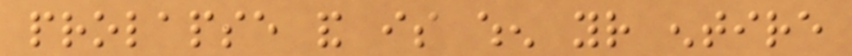prolapse and is when your entire
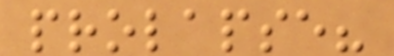prolapse?
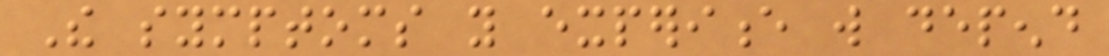The symptoms you experience will depend
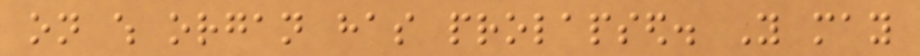on which organ has prolapsed. You may
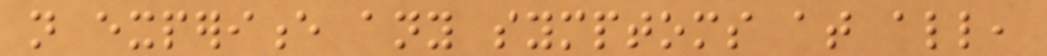not experience any symptoms at all,
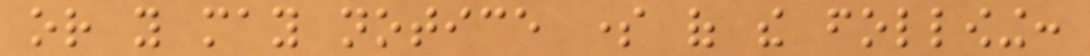or you may notice some of the following:
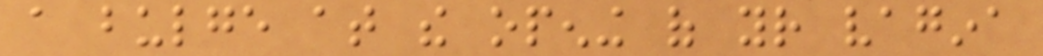a bulge at the opening of your vagina
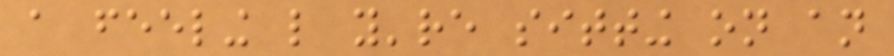a feeling like you're sitting on an
